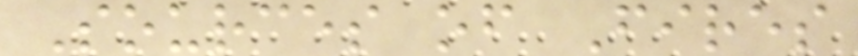Sources of Fires
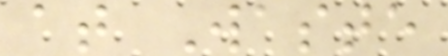at Waste
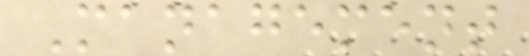Management
